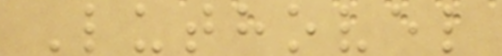Luthovel
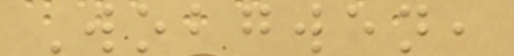Wobgwen,
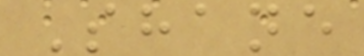Shane
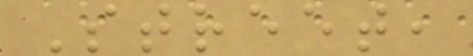Street,
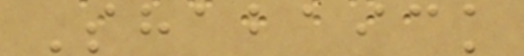Shabaick
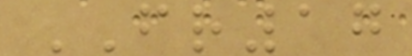FR17
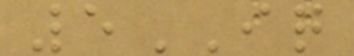5IQ
